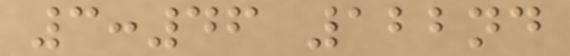3:46 122nd
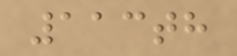113th
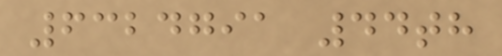6324791 44th
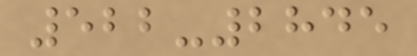522-2845
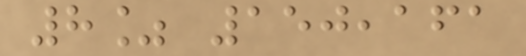8% 150,161
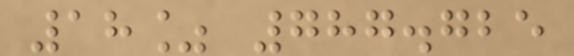18% 787.725
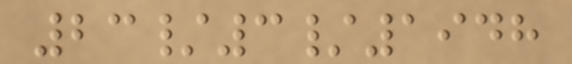23/3/1948
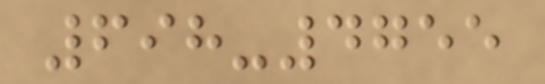698-4755
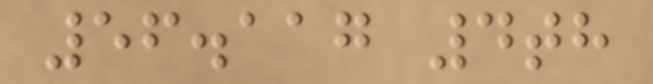56.117 4th
